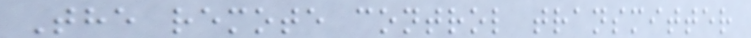The remote control transmitter
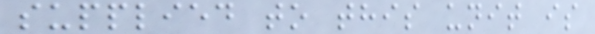supplied to this unit is
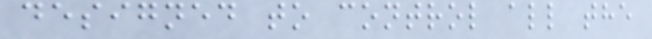designed to control all the
